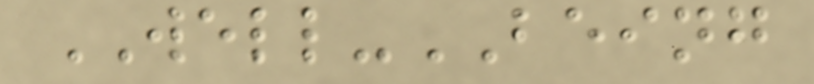WELL-BEING
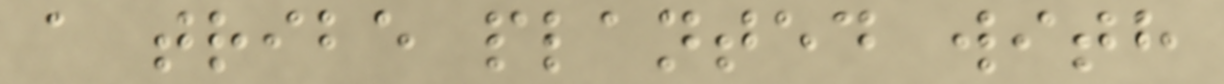a tribe planted with
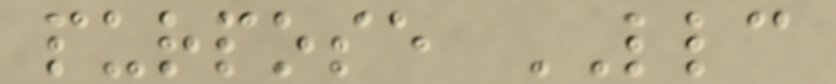purpose LLC
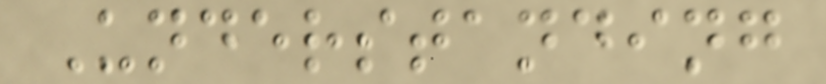Understanding
